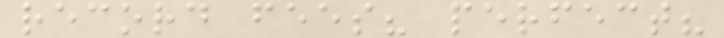record fees? perfect?
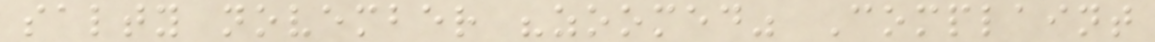salty november "zoomed" Complaint
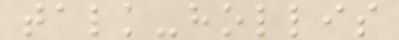talk-hollis
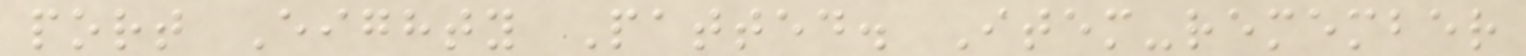port Eighty Patted. Item-remember
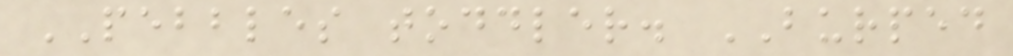PEBBLES toddler. BURPED
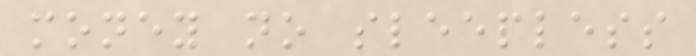money no sleepless
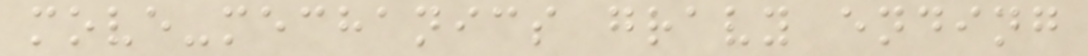move-mechanics gravy ending
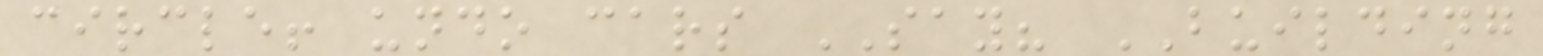circle! undo cars SAY? BUILDING
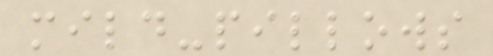mild-pillows
